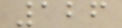126
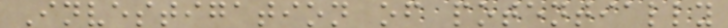Investigation of potentially
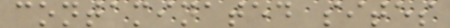contaminated sites
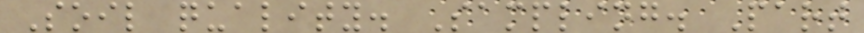Soil quality. Sampling. Part
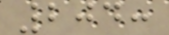204:
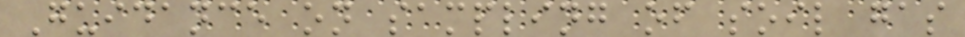Guidance on sampling of soil gas
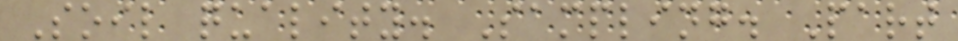Soil quality. Sampling. Part
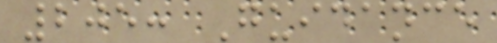205: Guidance
